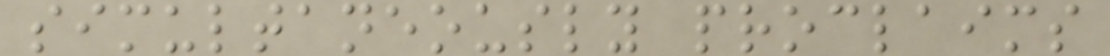simultaneously proclaims
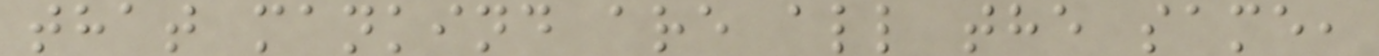that mankind are all the same,
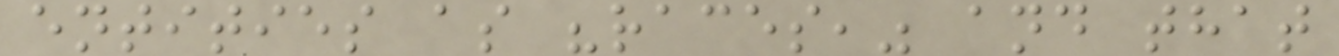entities as "races," and that
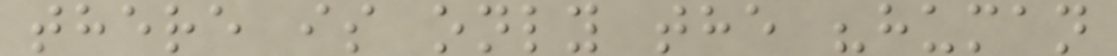there is only the "human
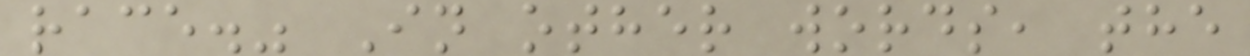race." In other words, the
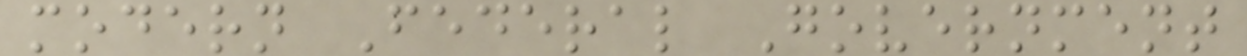modern Federal Government
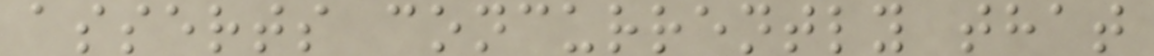asserts concurrently that
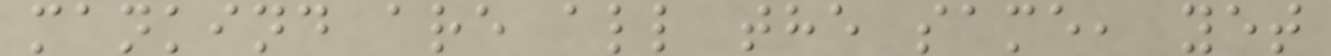mankind are all the same, yet
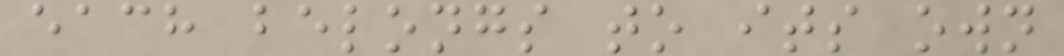each belongs to its own
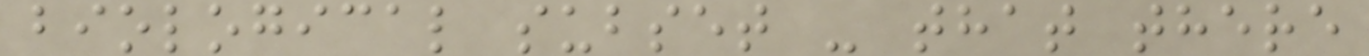biological subset - that there
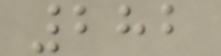282
